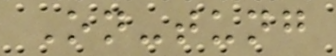On-tung
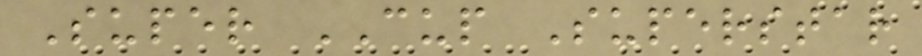Super CUP Superstar
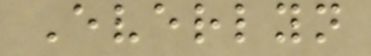Everlyn
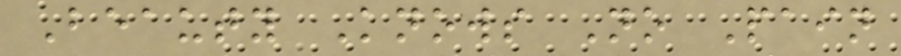Beauty Knows No Pain
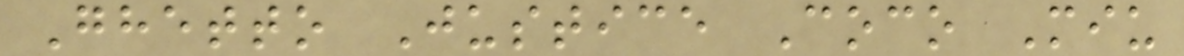Ghetto Justice Coco Miu
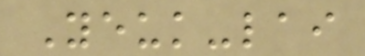Yeuk-lai
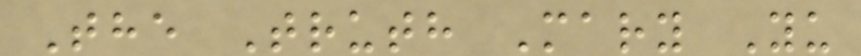The Truth Mary Yu
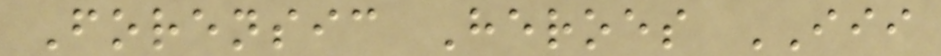Forensic Heroes III
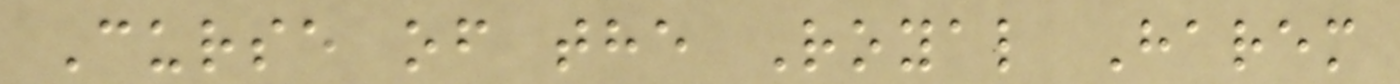Curse of the Royal Harem
